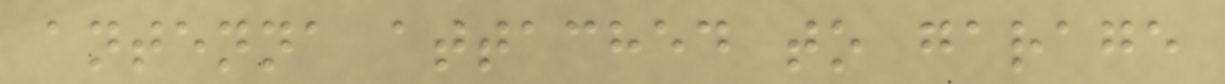antenna attached to garage
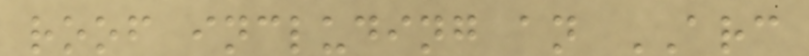roof including an ARC
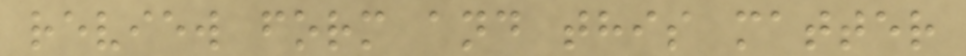review form and this matter
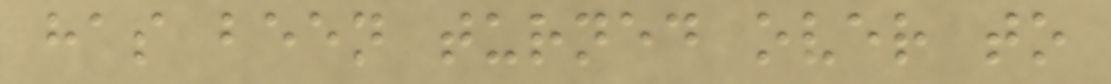has been turned over to
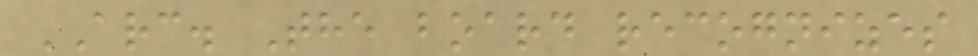ARC. The board recognizes
